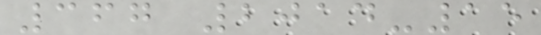367 2014-15
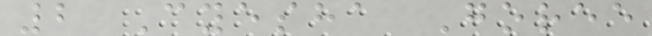2 Cyesha Goree
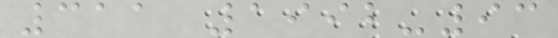311 1992-93
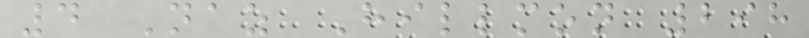4 Naz Hillmon 298
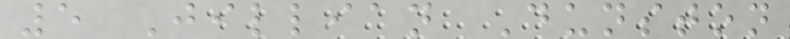5 Jillian Dunston
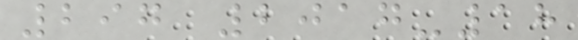297 2017-18
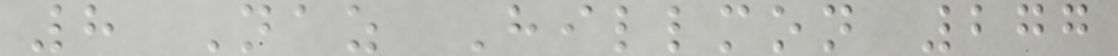8 Naz Hillmon 277
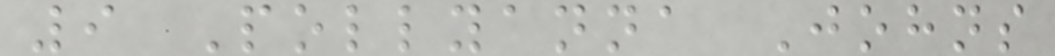9 Pollyanna Johns
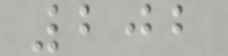202
